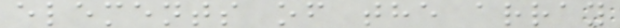elements of the array
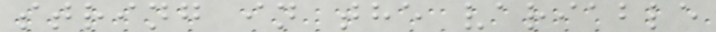string in the variable
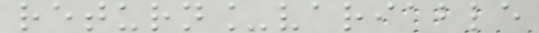return_variable
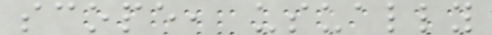scope, usually
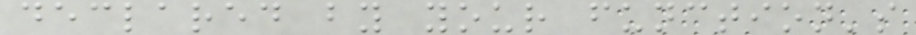declared by your function's
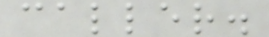caller.
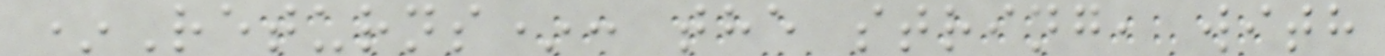*Returns*: the string, with
